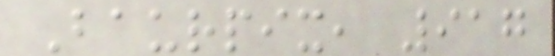Baurpix, 917
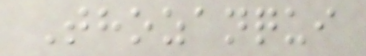Thozanqui
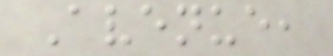Avenue,
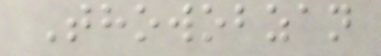Thowobzan
